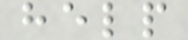help
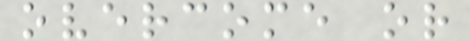overcome or
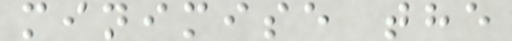minimise the
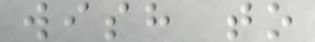wish to
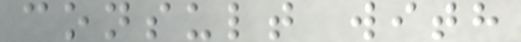consult with
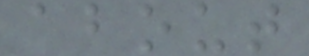about
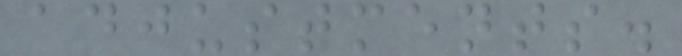adjustments.
